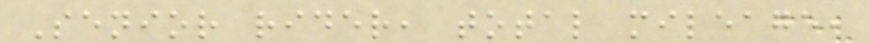Senior rider, total mileage,
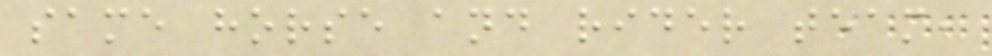same horse and rider team,
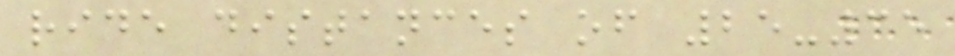ride distances of 25-35
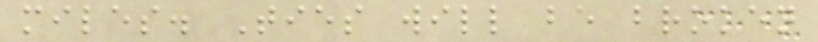miles. Ties will be broken
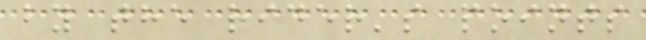by the rider's points
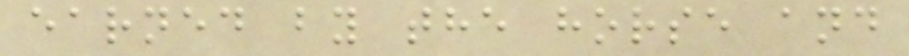earned by the horse and
